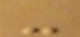-
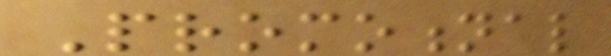Promotional
